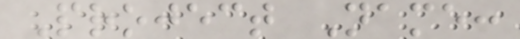Project Name:
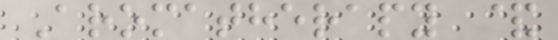Aromatherapy &
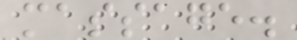massage.
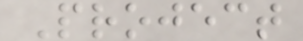Project
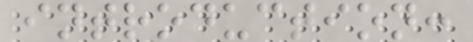introduction:
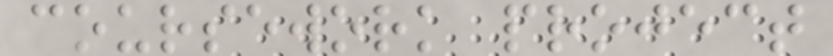coursework project
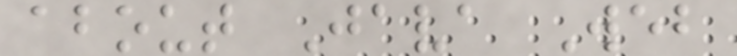about Java Web
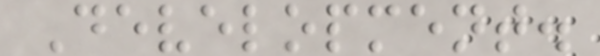Development.
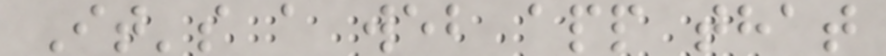It's a web app that
